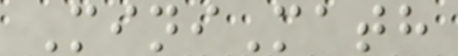MiniMath
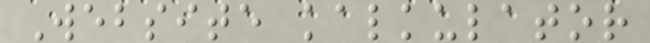Website kalkulator
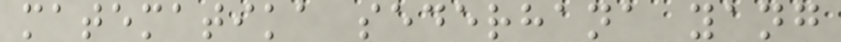matematika sederhana yang
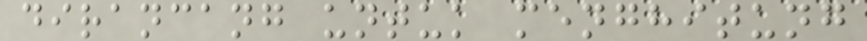dirancang untuk menghitung
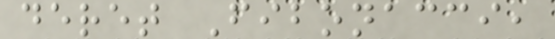deret Fibonacci,
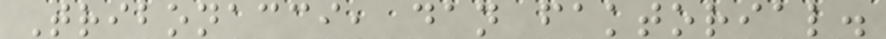Tribonacci, dan faktorial.
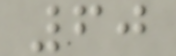60
